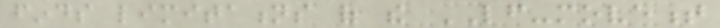finds limitations of the LF-movement
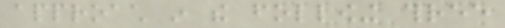approach in the following three
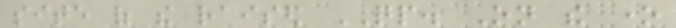site of the raised QP. On the one
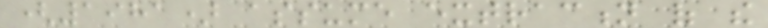(1981) assume extraction of the
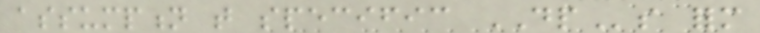assumption that specific DPs form
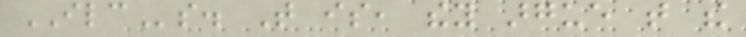ILCs. That is, they argue that the
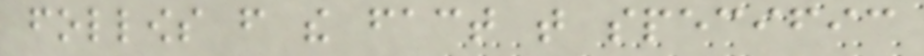follows from the fact that specific
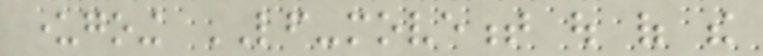undergoing LF-movement out of the
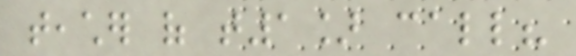teacher of t1] call?
